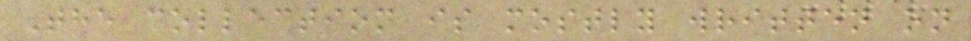The collection is mostly written on
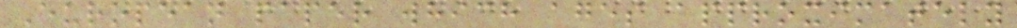European paper which ages approximately
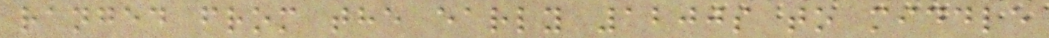ranged from the early 1200s to middle
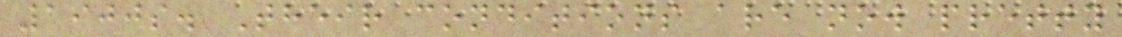1900s. Their conditions are now pretty
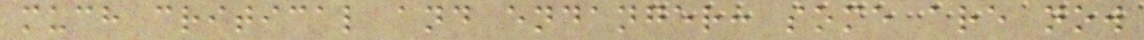much critical and endanger: some are now
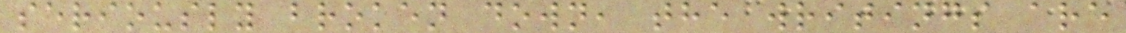seriously broken down, the writings are
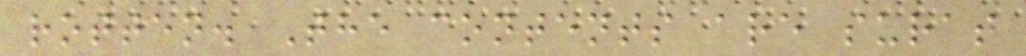rotten. The contents are surat
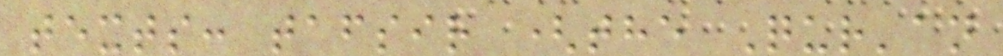texts: tafsir (the Qur'an
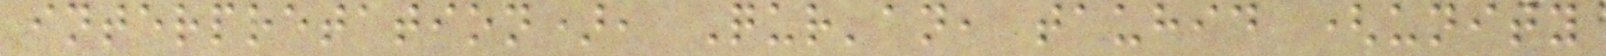interpretation), Qur'an, tauhid (unity
